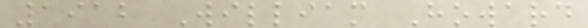1912 William Howard
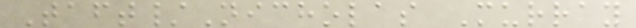Taft/Nicholas Murray
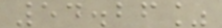54.26%
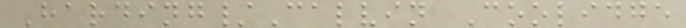Harding/Calvin Coolidge
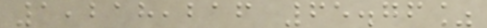1,218,216 65.76%
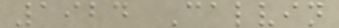1924 Calvin
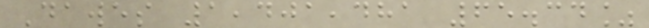Dawes 1,401,481 65.34%
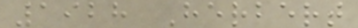1928 Herbert
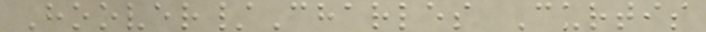Hoover/Charles Curtis
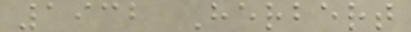1932 Herbert
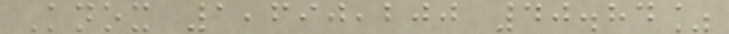Knox 1,690,200 40.84%
